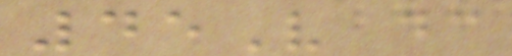45V dc
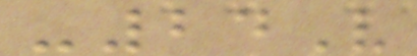-24V
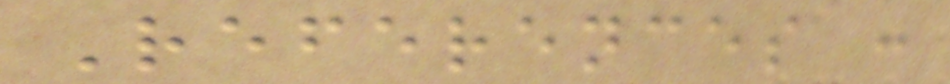References :
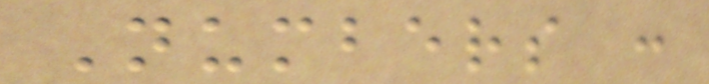Numbers :
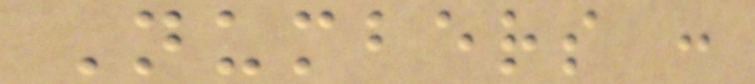Numbers :
